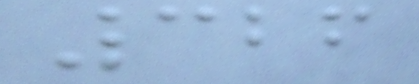326
